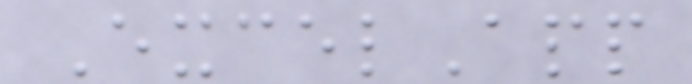ExcelApp
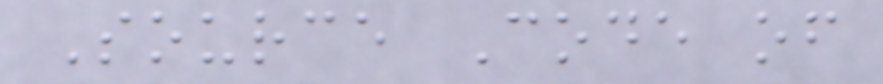Source Code of
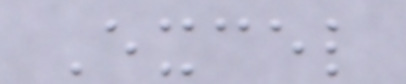Excel
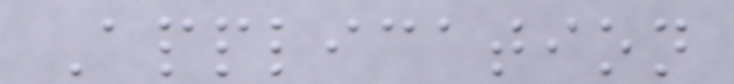Application
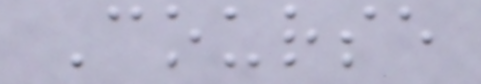Course
